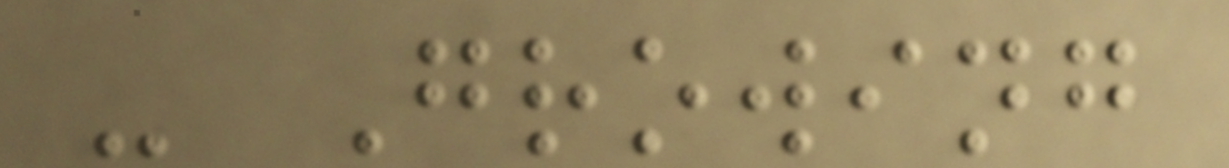- Growing
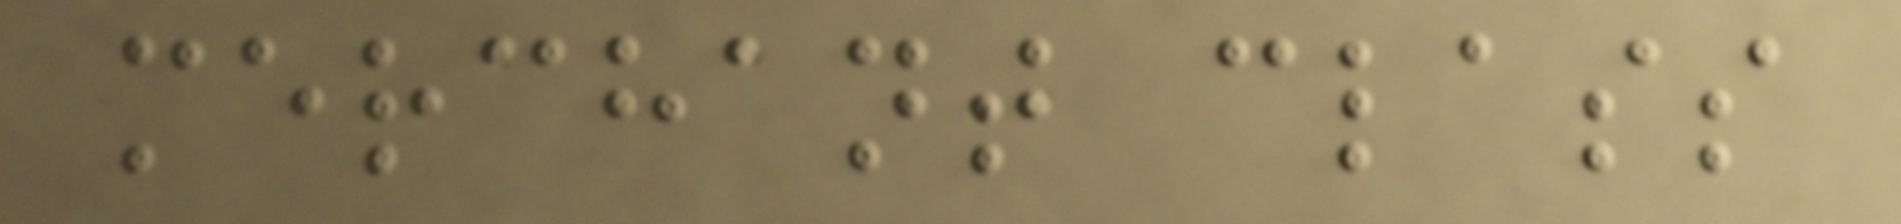merchant class
